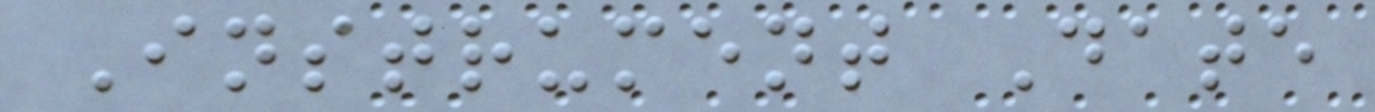Instrument Date
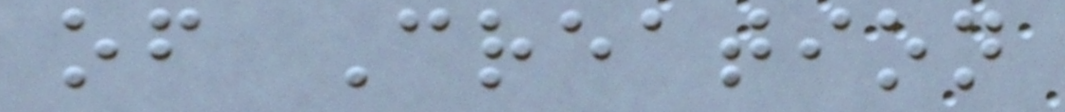of Creation
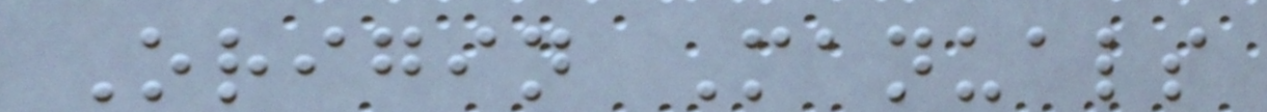Origin Manuals
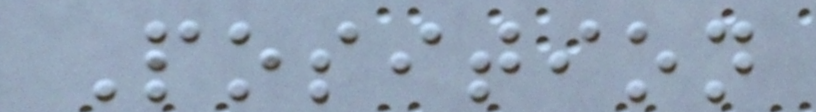Position
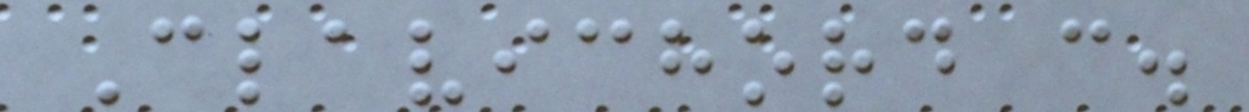Clavichord c.
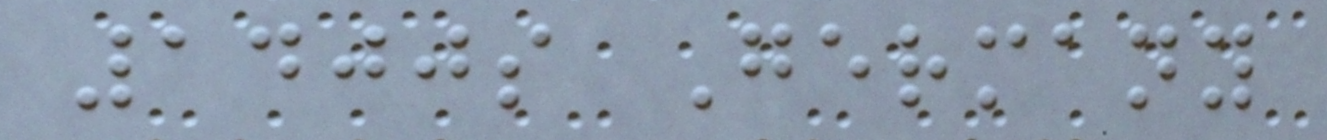1400s Germany
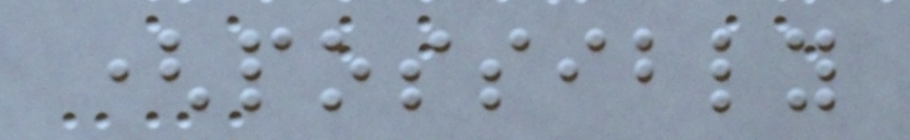(possibly
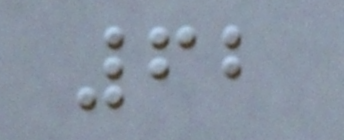62
